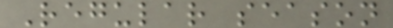Regular season
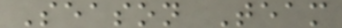Season Team
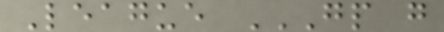League GP G
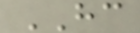HC
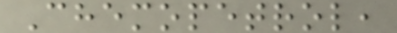Chemopetrol,
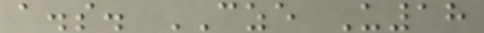a.s. CZE U18
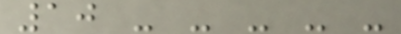10 - - - - -
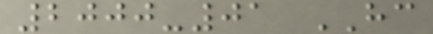2000-01 HC
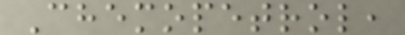Chemopetrol,
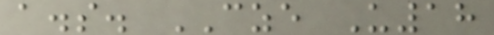a.s. CZE U18
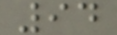94
